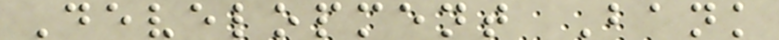Development Bank
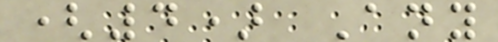(4) Any
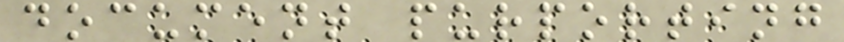document purporting
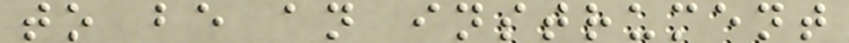to be an instrument
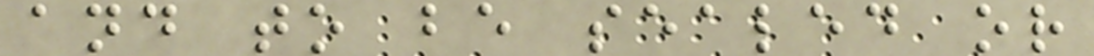and to be sealed or
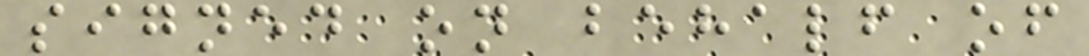signed on behalf of
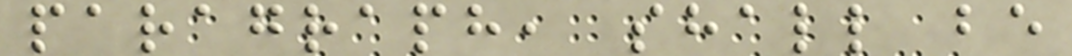paragraph, shall be
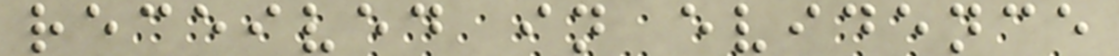received in evidence
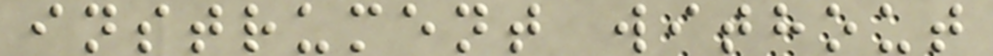instrument without
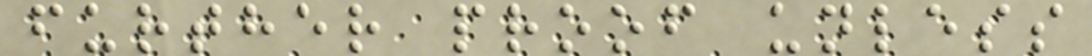further proof unless
